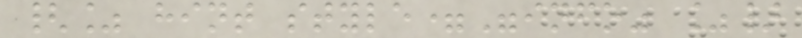{% hint style="info" %}
